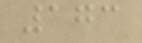173
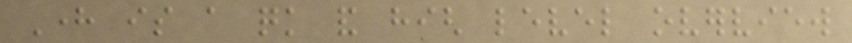Here is a quick and high level overview
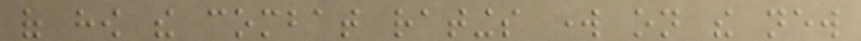of how the combat ratings work on the new
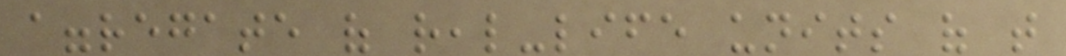aggregate of real-life units of that
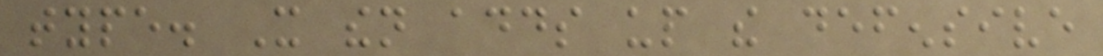type. It then adds up the defensive
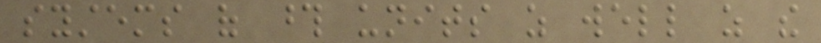systems of those units as well as the
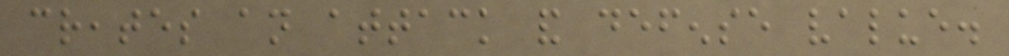creates an attack and defense value.
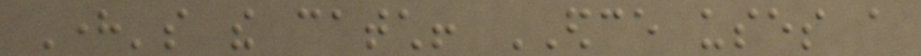Here's the catch! EDCE uses a
